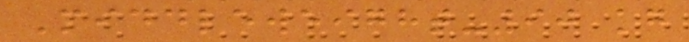Middleweight-90 kg
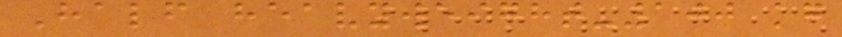Half heavyweight-100 kg
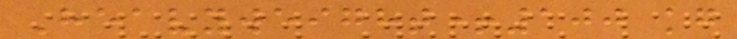Heavyweight+100 kg
